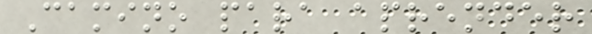Camino para aprender
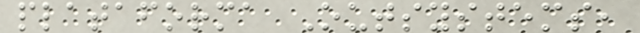plataforma Outsystems,
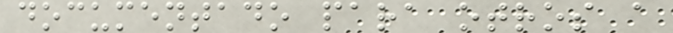documentado para otros a
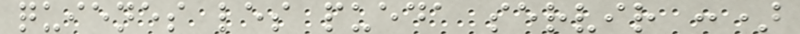quienes les pueda servir :)
